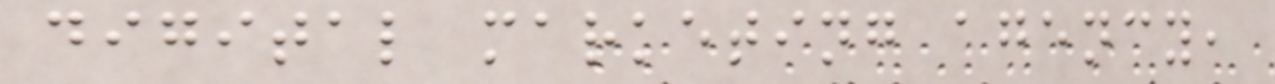digital marketing agency,
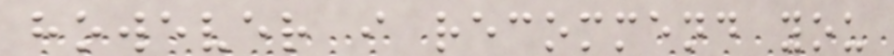however i recommend you
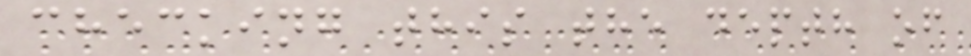checking this the depth of
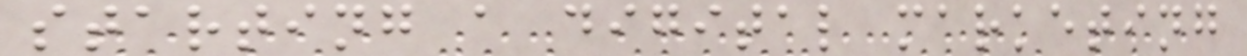starting a digital marketing
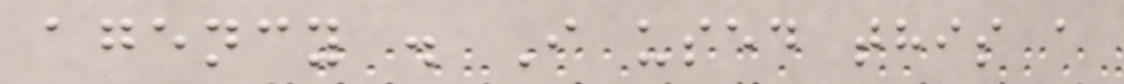agency . I used this a
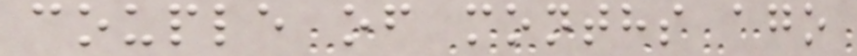couple of months ago
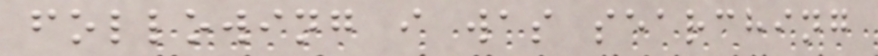following i was searching
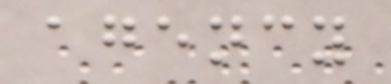agency
